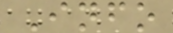Info
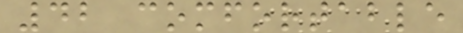42 comfortable
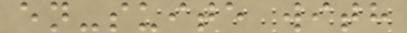en-suite with
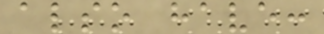also have:
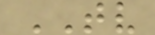TV
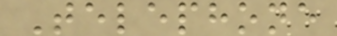Telephone
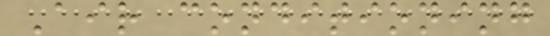Air conditioning
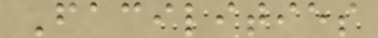Facilities
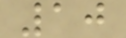10
